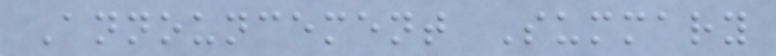Announcement Summary
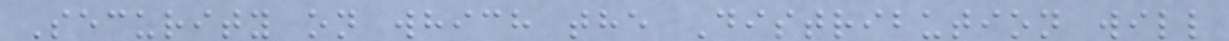Security on which the Distribution will
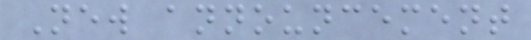New announcement
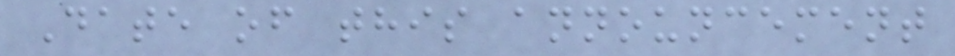Date of this announcement
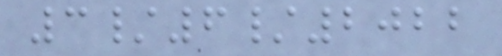3/6/2022
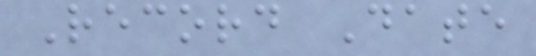Record Date
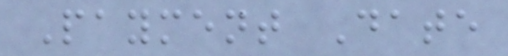Payment Date
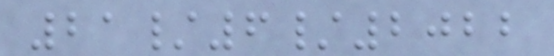21/6/2022
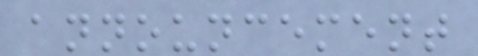announcement
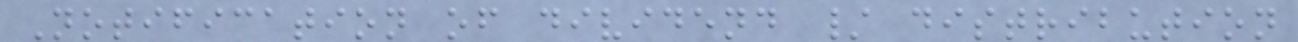Notification of dividend / distribution
